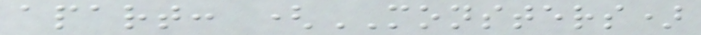apart: (MONSTERS)
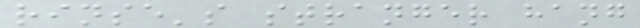rinse's stranger hang
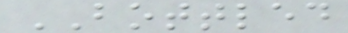BOTTLED
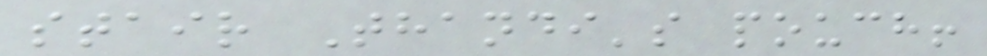stair Thandi's pouch!
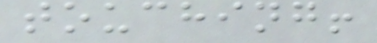touching!
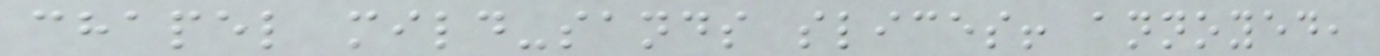chapel mild-sands slices! annoyed,
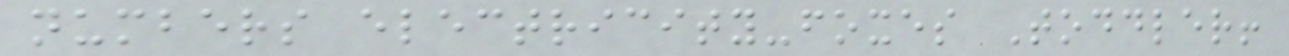numbers electricity-foxes Toddler!
